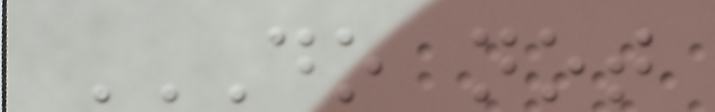DO NOT
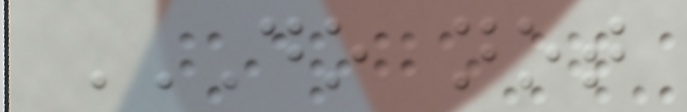DO NOT
